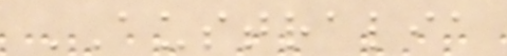AUSTRALIA
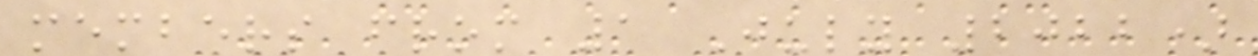members from 1 July 2022)
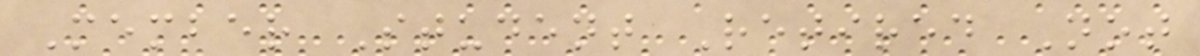Member Student Retired Not
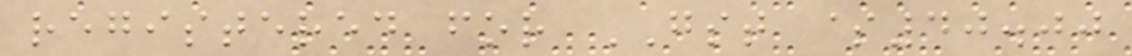registered for GST $40.00
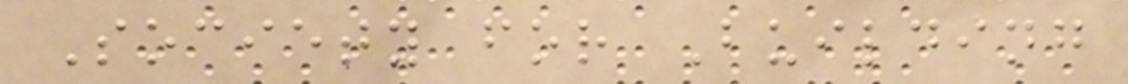Society for Building
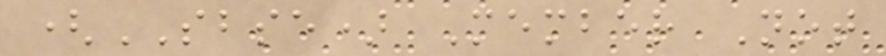(SBSE) Member Not
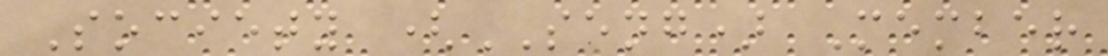Society (SENG) Member
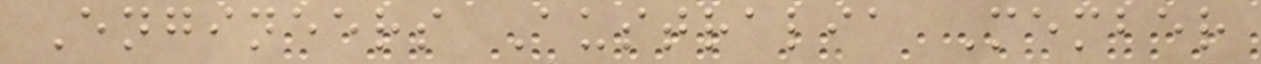Engineers Australia Member
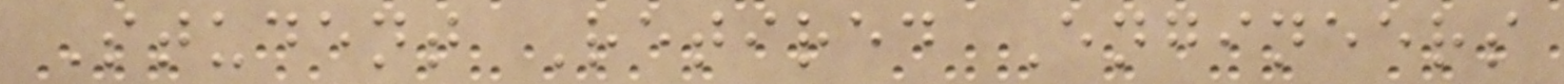Student Retired Engineers
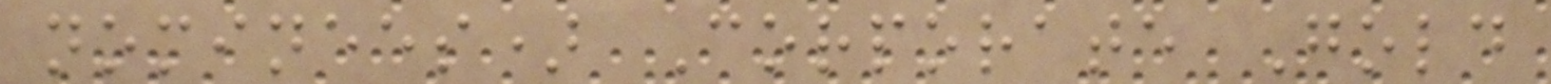nominees) Corporate Gold
